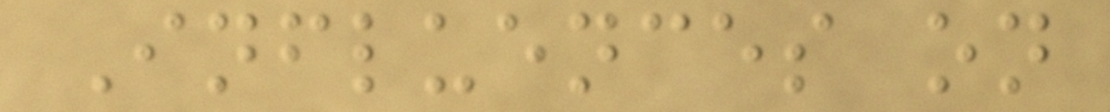Influences on
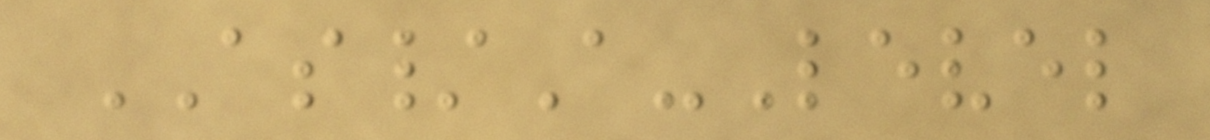AS/A-Level
